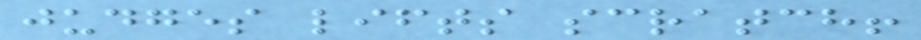judges lifts scratch!
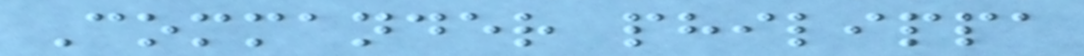Commander philippa
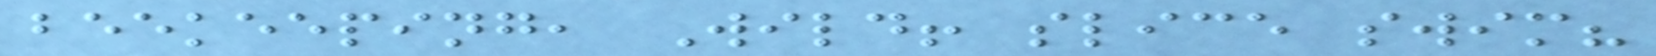beekeeping, Wild! slice swim?
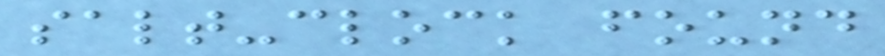salt-clock found
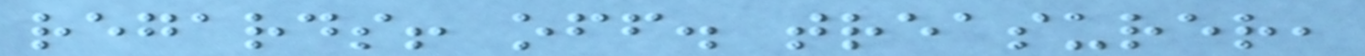regards! off. treasurer,
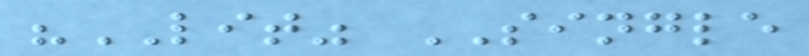"LIT" SINGLE
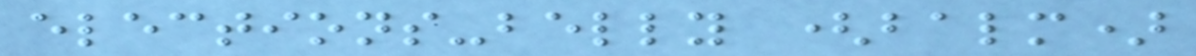elections-belly (balm)
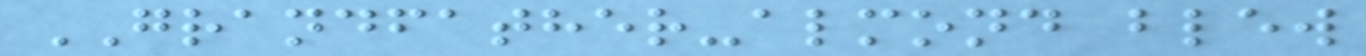GRANDFATHER-almond blew
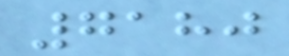7180
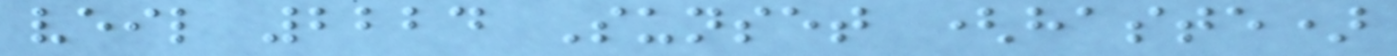veil 2224 Sunset (haste)
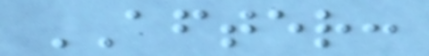AFTER:
